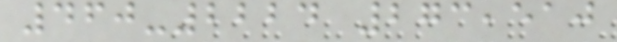460-2224 273,510
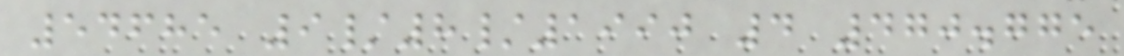54685 9/8/1990 4 470.775
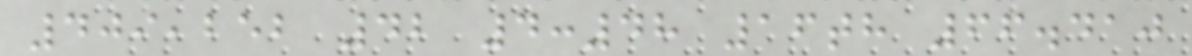409,252 42 4:48 16th 66.410
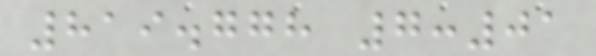819.778 7:01
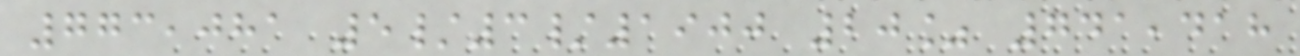773,081 5/3/1900 20% 741,418
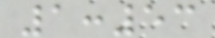1:53
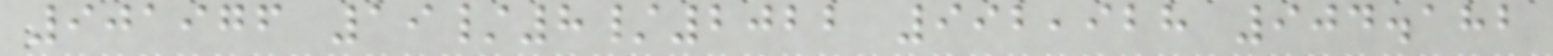901976 19/8/2022 992,928 904.182
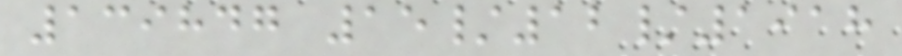139847 15/12/1918
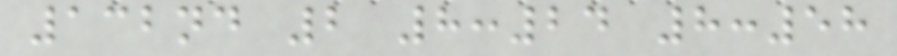132nd 2 8:24 8:58
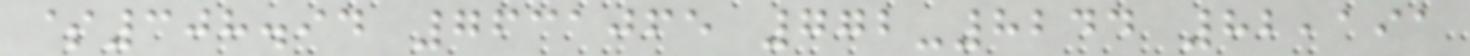$308.94 7631065 772-8244 82,191
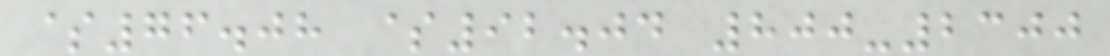$76.08 $92.04 800-2300
